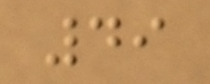49
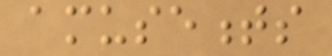amusements
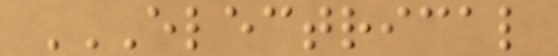ELECTRICAL
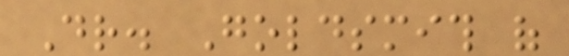Dr. Goldsmith of
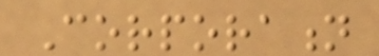Corporation
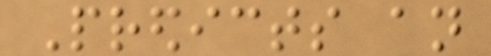Predicts an
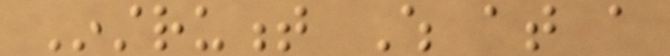Instrument Which at a
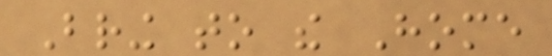Bring to the Home
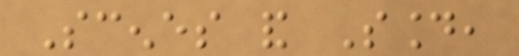Scenes and Sound,
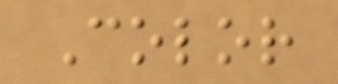Color
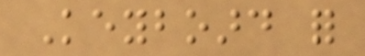Keyboard for
